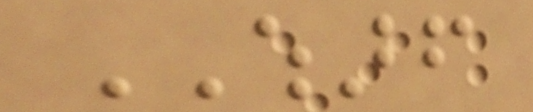WHARF
